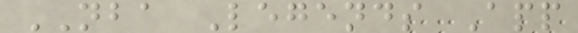NBA Legends App
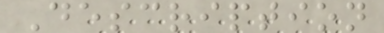Description
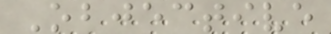Objective
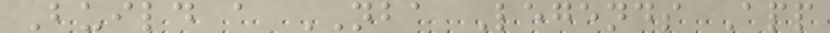Build a NBA Legends App
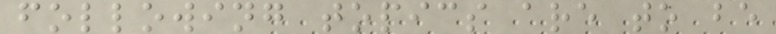following topics are to be
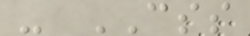- CSS
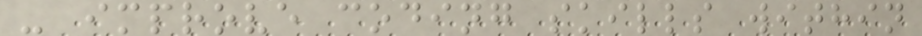- improve coding skills within
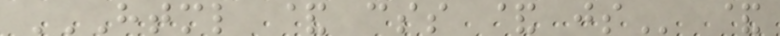HTML & CSS & JS &
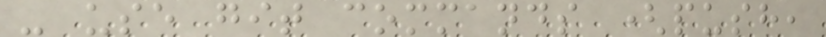- use git commands (push,
